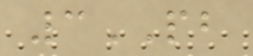3PB
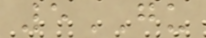5GU
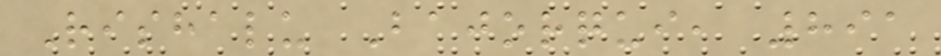Rishalu Bajorqui, 891
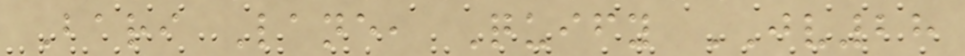Bari Lane, Quify JV28
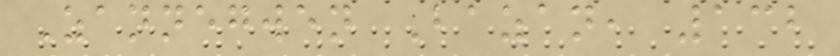Zannegwen Bazan, 132
